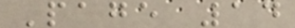Page 14
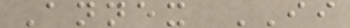Annex II
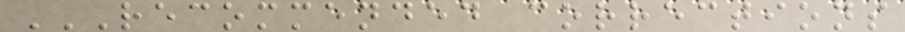RECOMMENDED CORRECTIONS
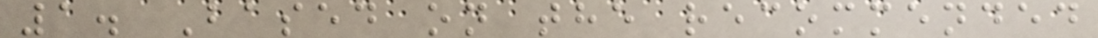1. Based on the recommended
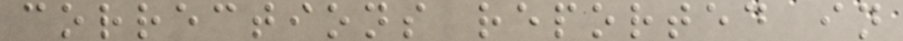corrections reported in
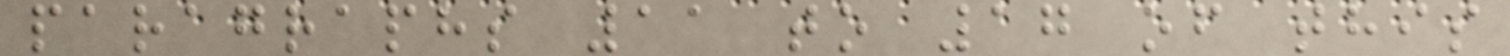paragraphs 11 to 17 of this
